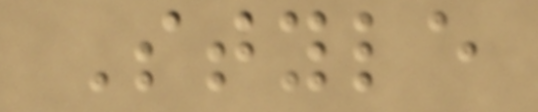Style
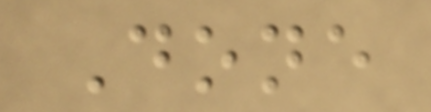Done
